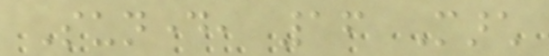Sunday, 16 March
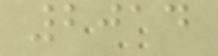2014
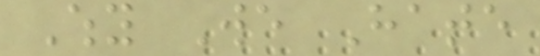Why We Hate
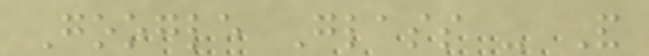Google Glass - And
